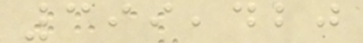399,420
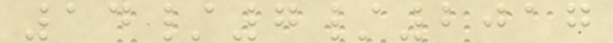14/7/2017
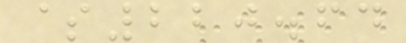$220.64
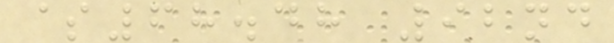$68.48 92nd
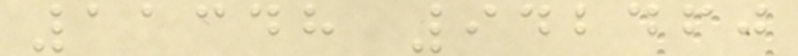11348 942460
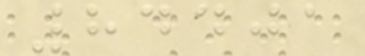84401
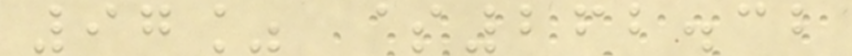97% $262.32
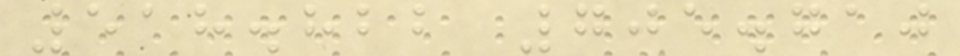518.822 705.710
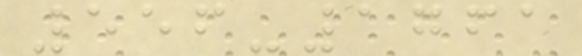556-1761
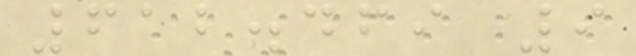612.469 9
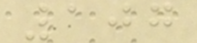107
